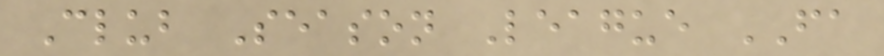Club Season League FA
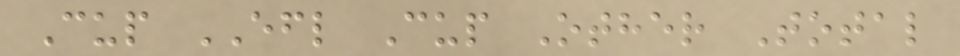Cup EFL Cup Other Total
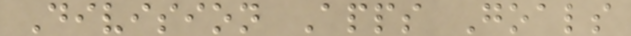Division Apps Goals
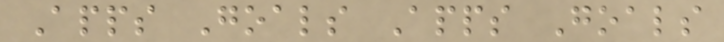Apps Goals Apps Goals
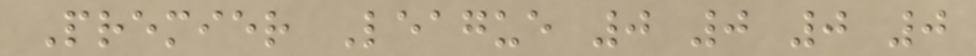Premier League 0 0 0 0
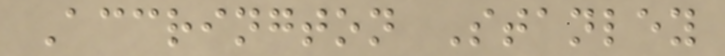Accrington Stanley
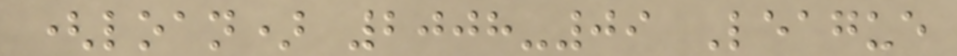(loan) 2008-09 League
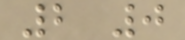2 0
